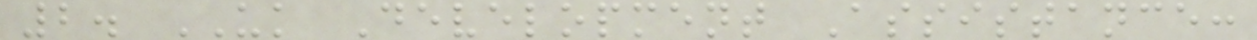2. UK Development Assistance:
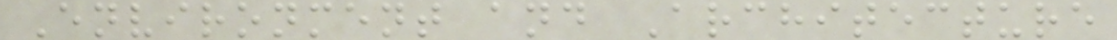Environment and Architecture
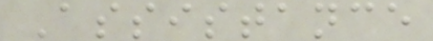Assistance
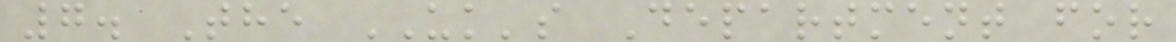7. The UK's Department for
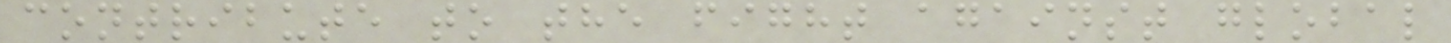contribute to the fight against global
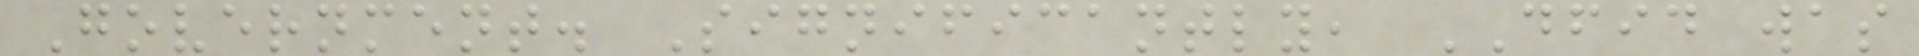Government. Significantly, DFID was
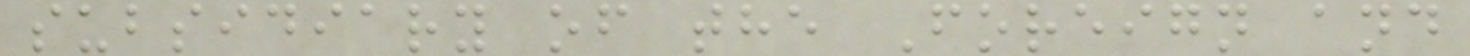subsidiary of the Foreign and
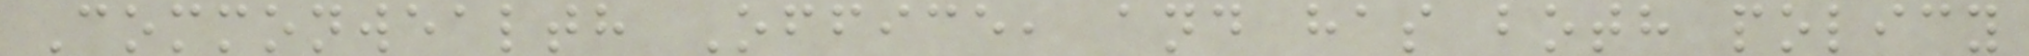Commonwealth Office, and has both policy
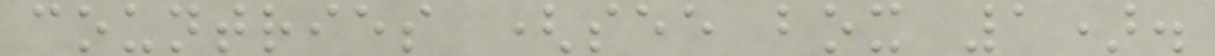countries (see box 1).
